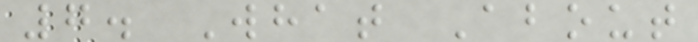7. What About
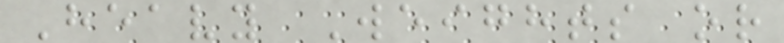Heavy Weights or
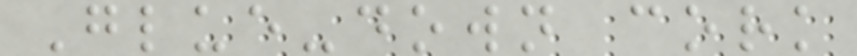Glue-down cork
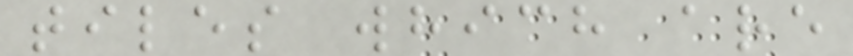tiles which are
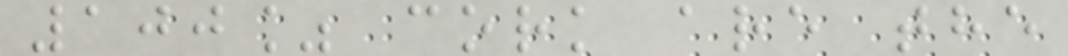100% cork are the
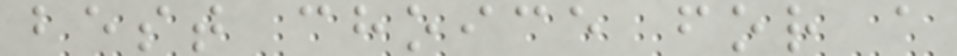best choice for a
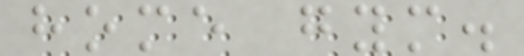home gym.
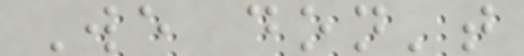We don't
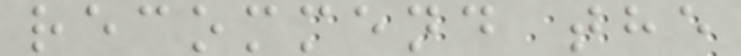recommend the
